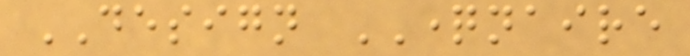DESIGN QUESTIONNAIRE
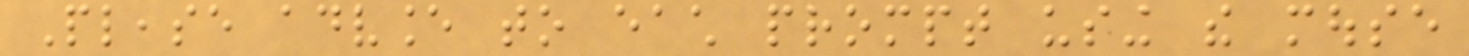Please advance to each prompt using the mouse
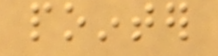pointer
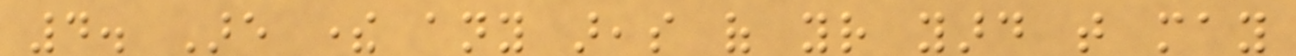4. Are there any areas of your yard that may
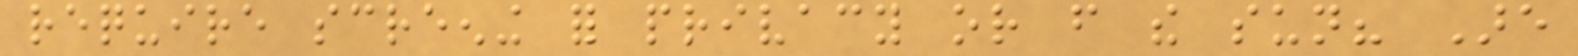require screening for privacy or from the sun? Are
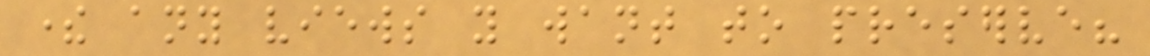there any views you want to preserve?
